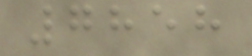7858
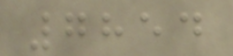7854
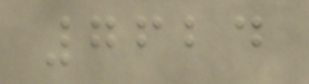7624
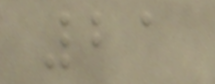21
